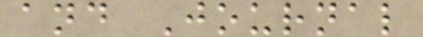and Journal
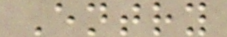Entry
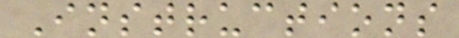Instructions
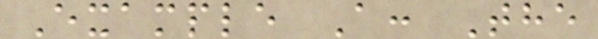Example A: The
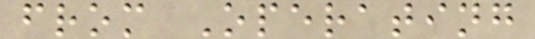from Operating
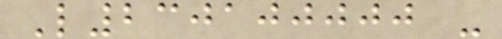L230100000 -
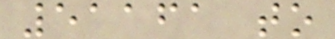51161 to
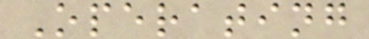Operating
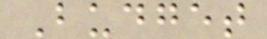Budget
